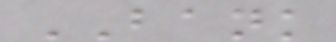BANK
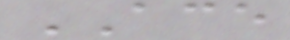ACE
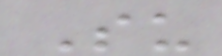Su
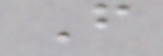F
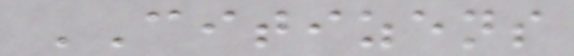CITIZENS
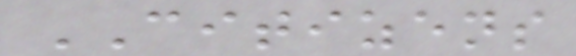CITIZENS
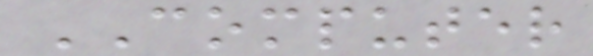COMPUTER
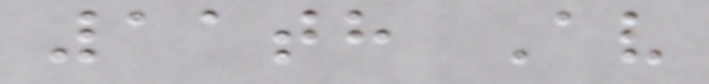11th Av
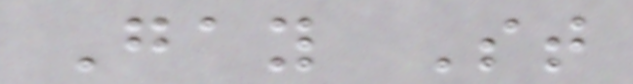Gay St
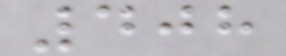408
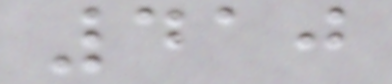410
